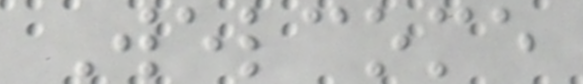Welcome
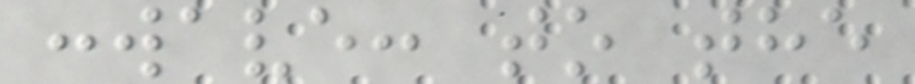:wave: to the
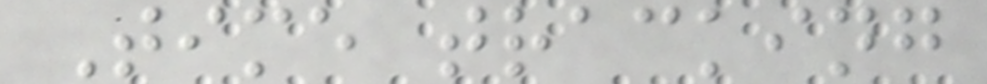Time tracking
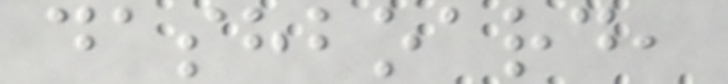dashboard,
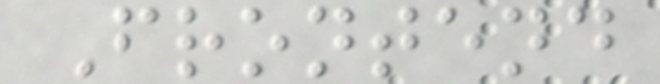Frontend
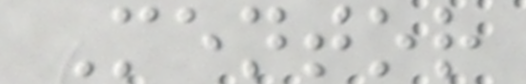Mentor
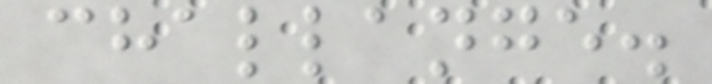challange.
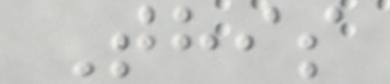This
